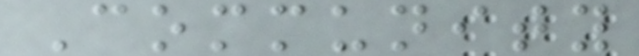Community
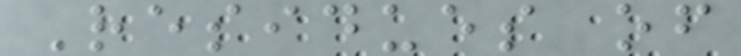Residues of
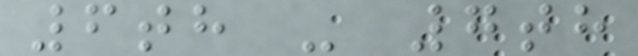6th - 7th
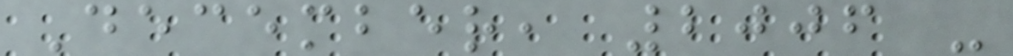December, 2006 -
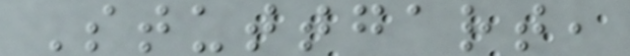Stuttgart,
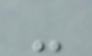-
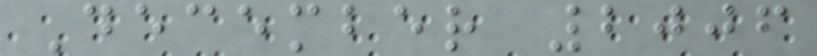December 2006
